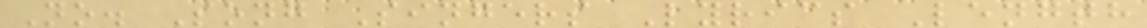No. Song Singers Lyrics Length
